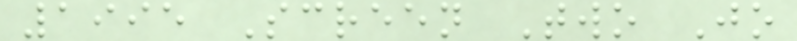1995 Screen Two Jo
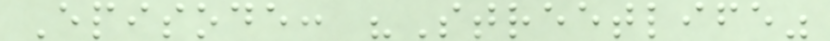Episode: "Streetlife"
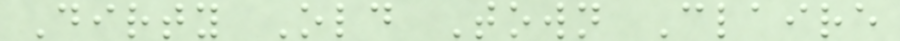Dirty Old Town Claire
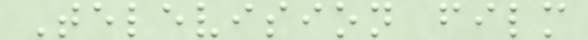Television film
